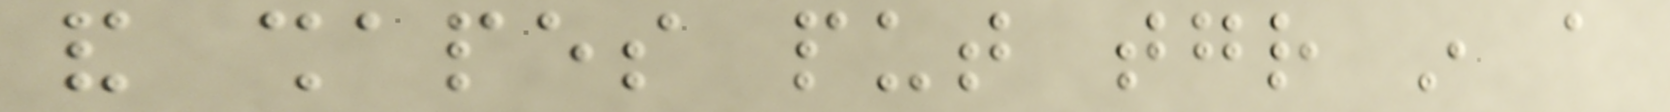and shapes put together in a
